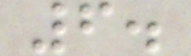6.
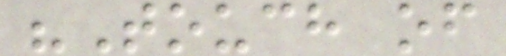"Touch of
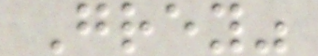Grey"
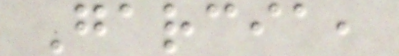Garcia,
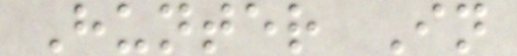Hunter In
